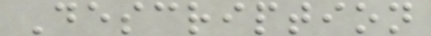Description
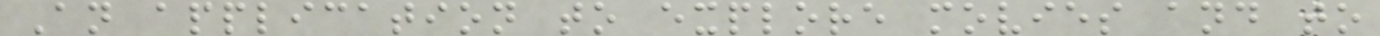An application to explore movies and to
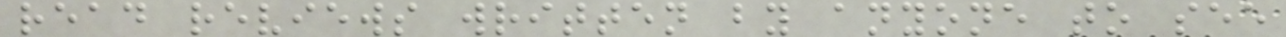read reviews written by anyone to see
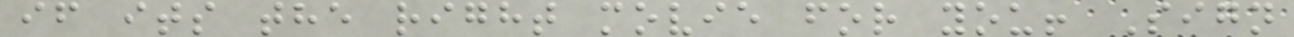if its the right movie for you! Sign
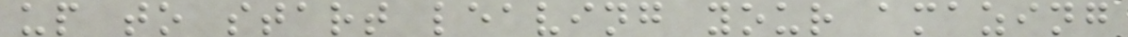up to start leaving your amazing
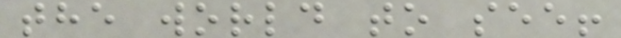the world to see!
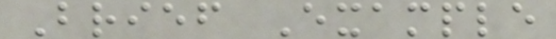Brief Example
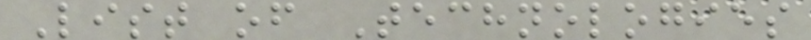List of Technologies
